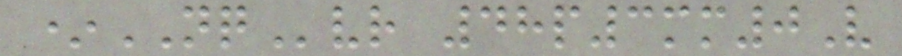*NQvr 48p3mm0V
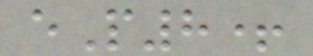eP8+
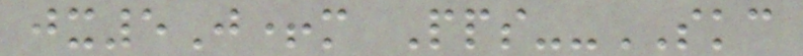jx5J+m Pps--SKC
